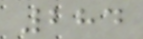284
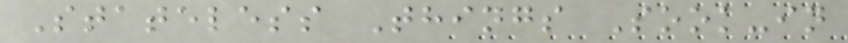Stateless Things Sook-in
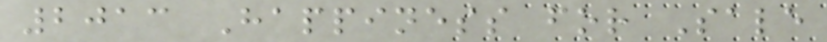2013 Happiness for Sale
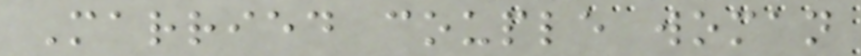Married couple woman
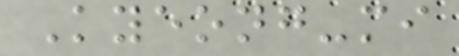Kyeong-mi
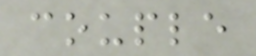couple
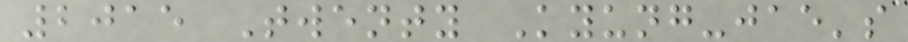2015 Twenty Kyung-jae's
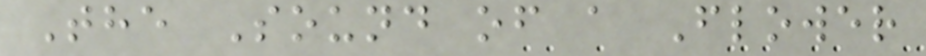The Sound of a Flower
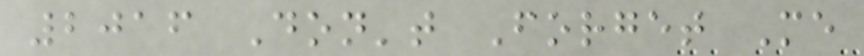2016 Don't Forget Me
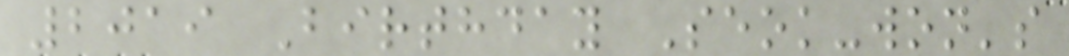2019 Birthday Seok-won's
